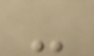-
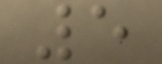5
